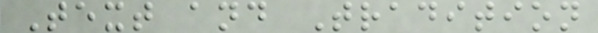Text and Tradition
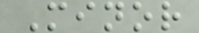Minor
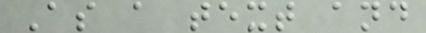As a text and
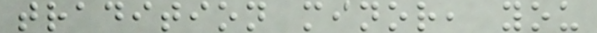tradition minor, you
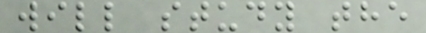will study the
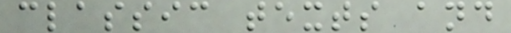classic texts and
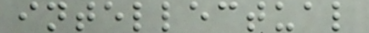intellectual
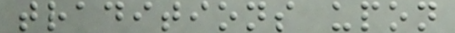traditions upon
